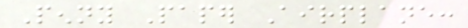Penny Paper Airplane:
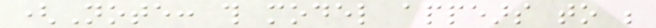(Note: this model appears to be
